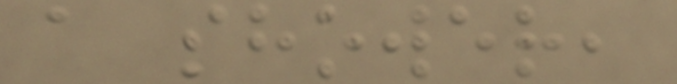a shower,
